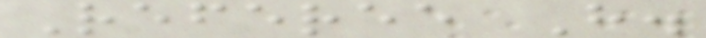Referee H.
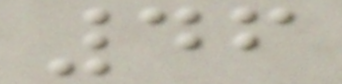46
